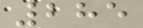285
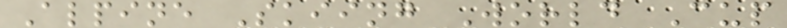Alpine Skiing World Cup
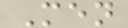Men
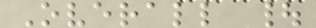Overall |
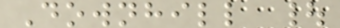Downhill |
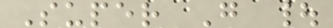Super G |
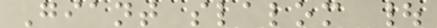Giant slalom |
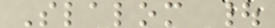Slalom |
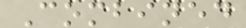Combined
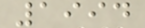1994
